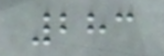283
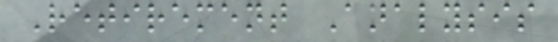Retirement Analysis
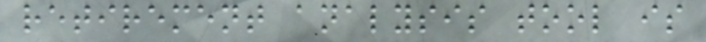retirement analysis tool is
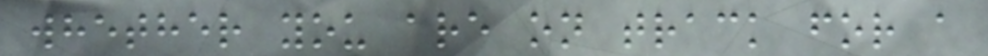whether you are on track for a
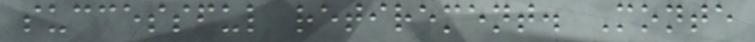successful retirement. Monte
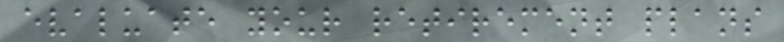evaluate your retirement plans
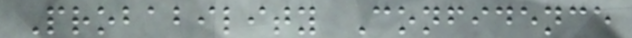Probability Confidence
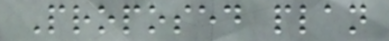Proposed plan
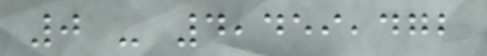0 - 4,459,472
